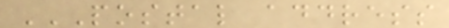POSTAL ADDRESS
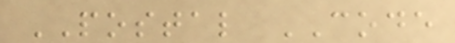POSTAL CODE
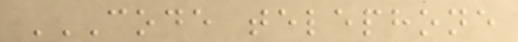CODE TELEPHONE
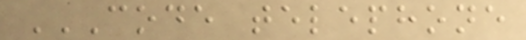CODE TELEPHONE
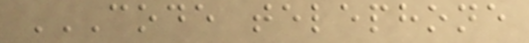CODE TELEPHONE
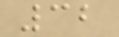32
